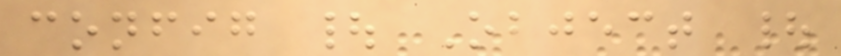config | Object |
